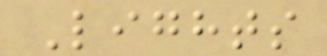Lights
